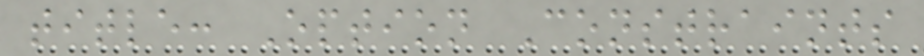title: Option Constraints
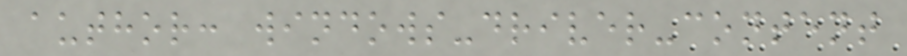author: windows-driver-content
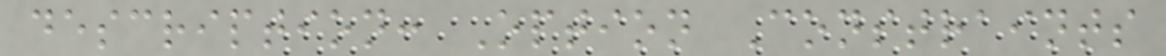description: Option Constraints
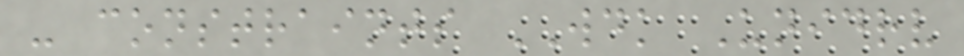- constraints WDK Unidrv
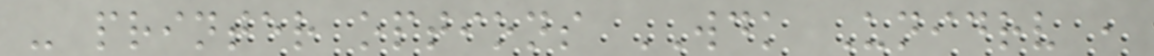- printer options WDK Unidrv ,
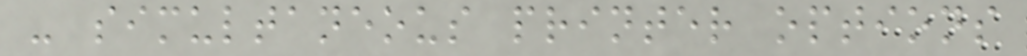- simultaneous printer options
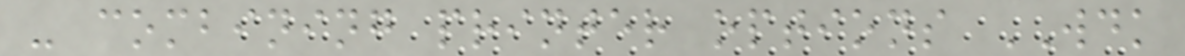- combining printer options WDK
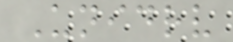Unidrv
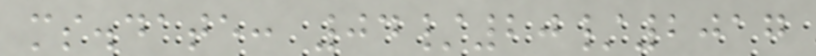ms.date: 04/20/2017
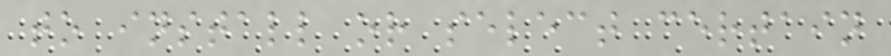to install or select certain
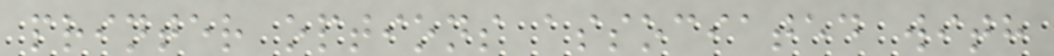printer options associated with
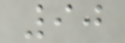90
